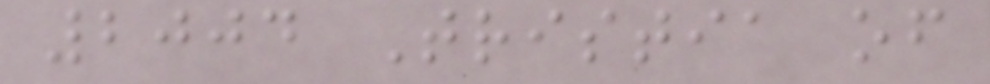2004 Tristia of
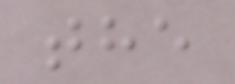the
